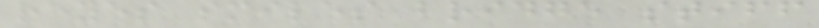reyes smiles bridge stiff
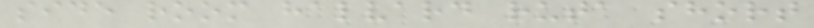side room halvard ruta short
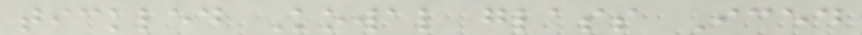tickled Kowal glass Iced
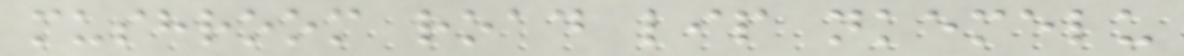mushroom road lip nkemelu
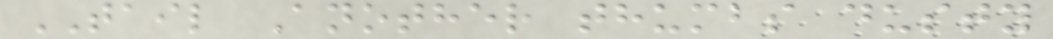TAIL Another thumbs dusty
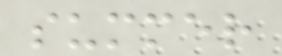summer
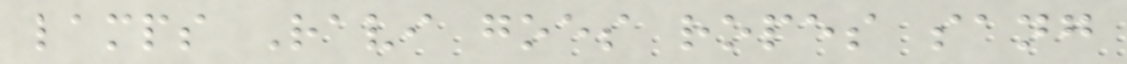lamps Ravi goes ropes sang
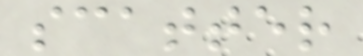scatter
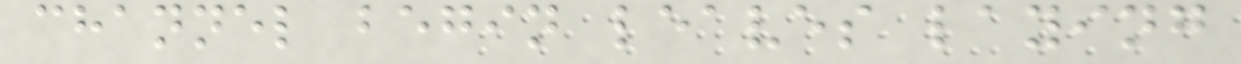channel begin leaves laying
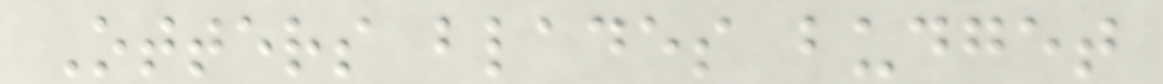Otters blades budget
